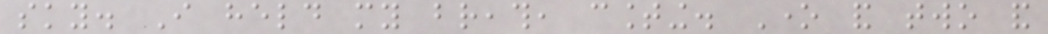sky. I held my breath, counting. One and two and
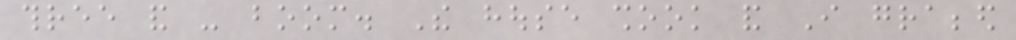three and - boom. The house shook and I grabbed
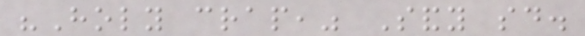"Holy crap," Sandy said.
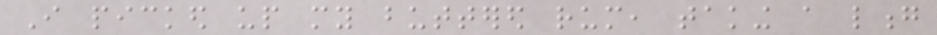I picked up my buttered rum, taking a long
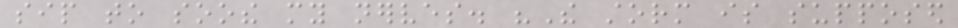sip to soothe my nerves. "The storm is supposed
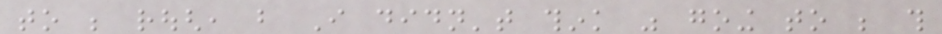to be rough, but I didn't think was going to be this
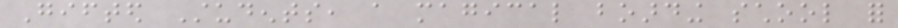Gifted Students, a magical boarding school for
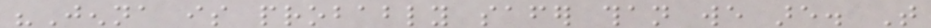"Jenna is probably safer than we are. That
